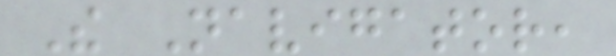The Navigator,
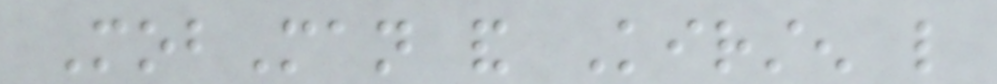MobMan and Kirsten like
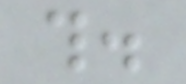this.
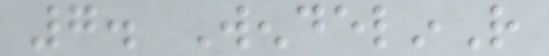7. WendelinR
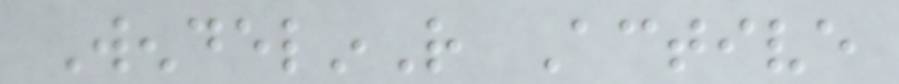WendelinR Active
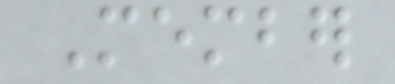Member
